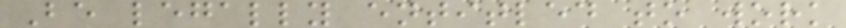Be legally entitled to work
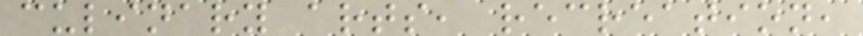culinary arts, recreation,
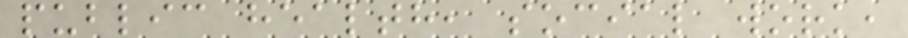public health, social work,
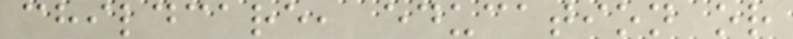childcare, education or
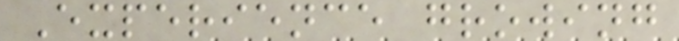Experience growing
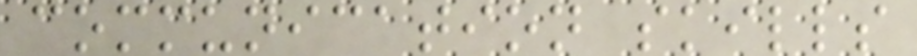communication skills
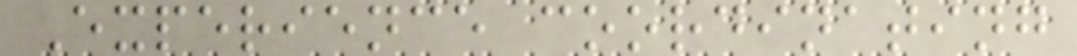Experience coordinating
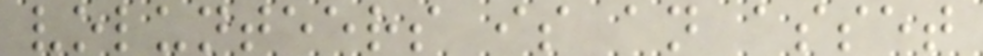volunteers is an asset
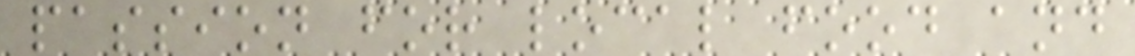passion for local food and
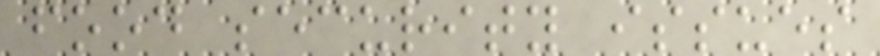food security issues
